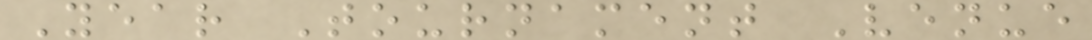Year Tournament Venue
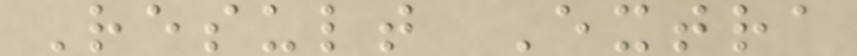Result Extra
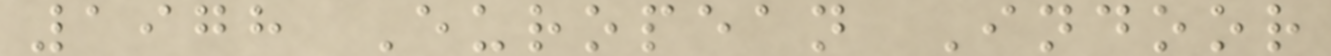1978 European Indoor
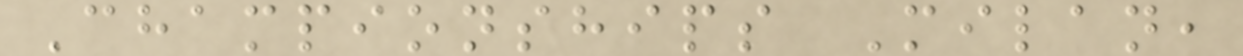Championships Milan,
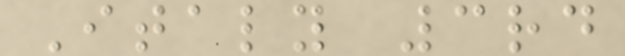Italy 3rd
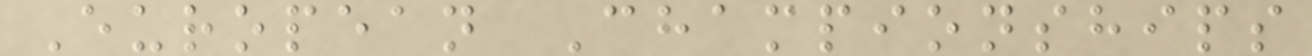European Championships
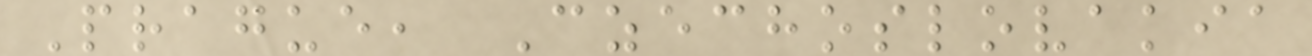Prague, Czechoslovakia
